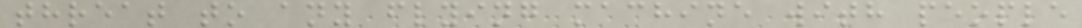threat to any flying machine with people
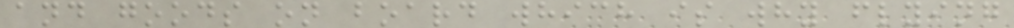and goods on board which is why flying
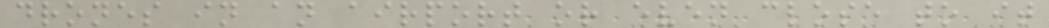drones in an airport or even close to it
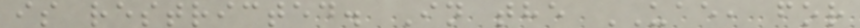is restricted. In the UAE, for
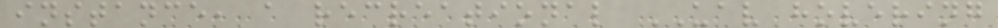instance, a recreational UAV hovering
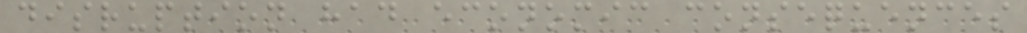disruption had economic consequences
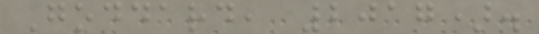Goddard, 2017).
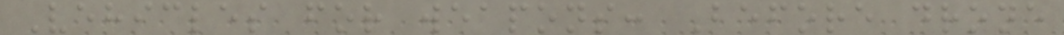Vehicles for weapons: Before drone
